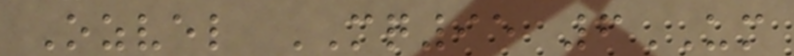Ozvel MQ95 6UM
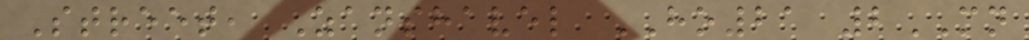Street, Zanshavel HO21 2MN
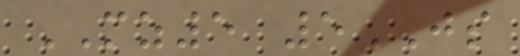MZ5 5JS
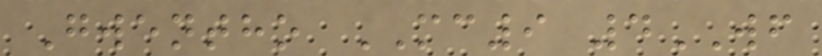Gwentho MC9 4WF
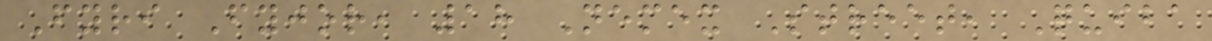Fyri Fyjor, 18 Nemex Street, Quiba
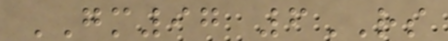GM97 6RS
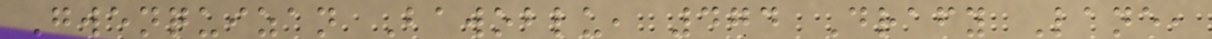Gwenquizan Bawoblu, 474 Drafy Lane,
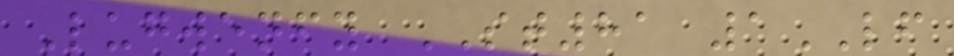Lugwenfy ST81 1LF
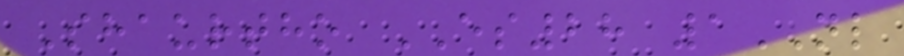Shaurtho ES28 1NL
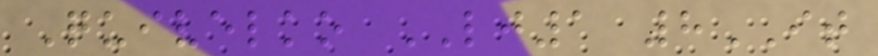Quivelko LJ1 8IT
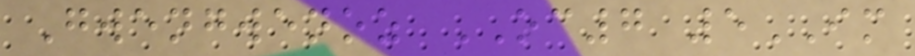Gwengwenoz OC7 5IM
